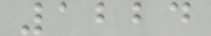1224
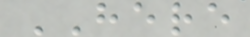HERE
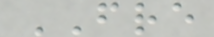FRE
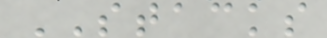STACKS
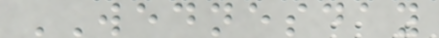WEDNESDAY
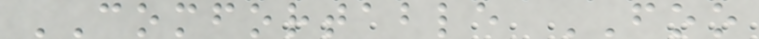COMFORTABLE FOO
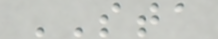STA
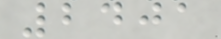2401
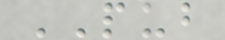PUB
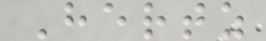Hertz
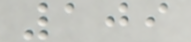109
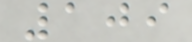109
